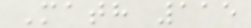Math 115
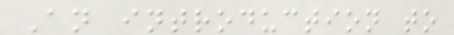An introduction to
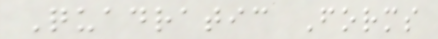Quadratic Forms
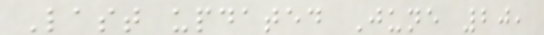Last updated June 20,
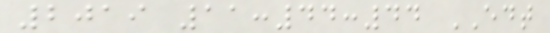2019 11:44:44 EDT
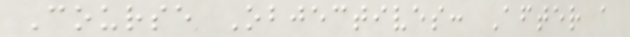Course Objectives: After a
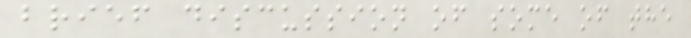brief discussion of some of the
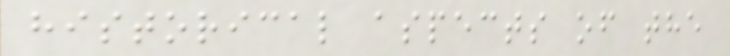historical aspects of the
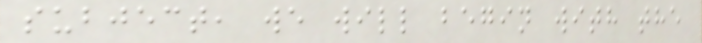subject, we will begin with the
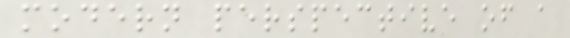modern perspective of a
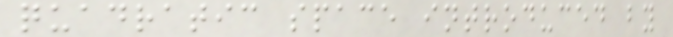quadratic space introduced by
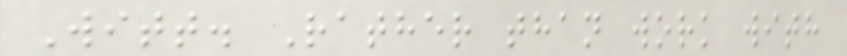Witt. Rather than work with
